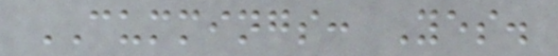CUMMINGS: Yes.
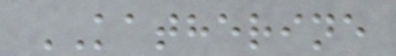KATHERINE
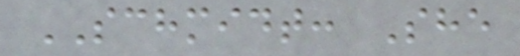SCHMIDT: She
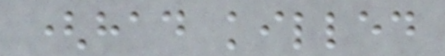(had killed
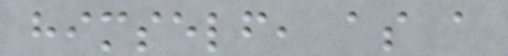himself, as a
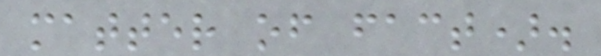matter of fact).
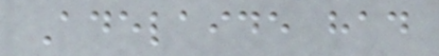Adelaide had
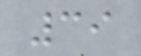39
